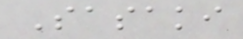Sasaki
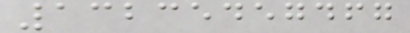13235457467
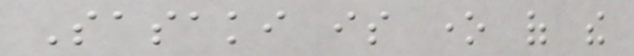Sasaki is one of the
